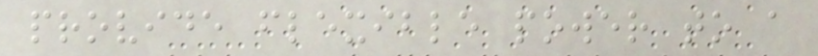provide flexible power to a
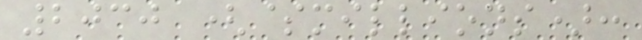2030 ($millions):
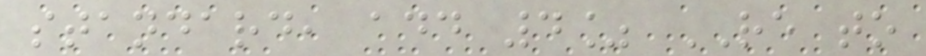standard, add 4% RE to
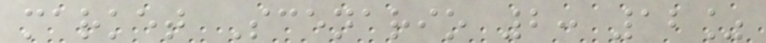market Scenario 2: 12%
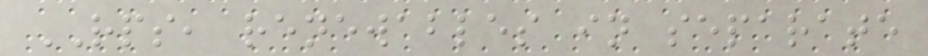RPS, renewables in separate
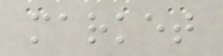market
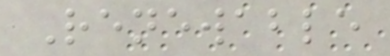Renewable
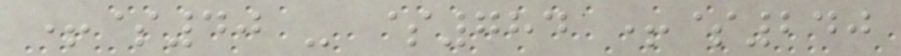+$40 - $784 +$240
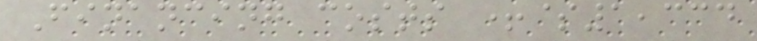Financing costs +$1,334
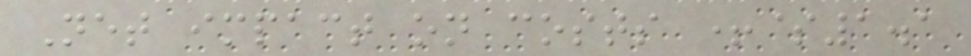Net impact on costs +$1.1
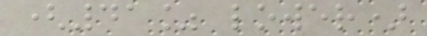(41% lower)
